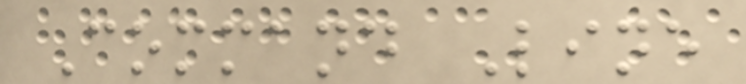Command Line
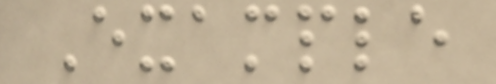Example
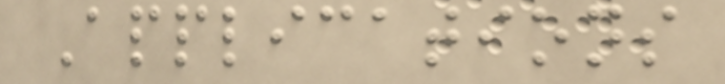Applications
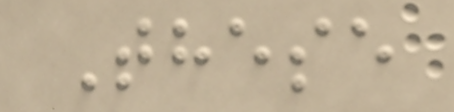These
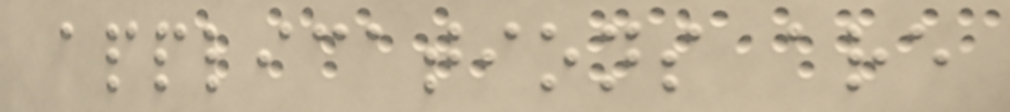applications are
